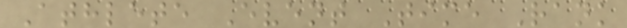Athlete Event Time Rank
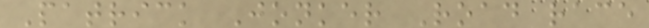Patrick Jonker Road race
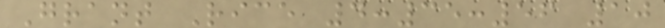Grant Rice 4:35:56 10
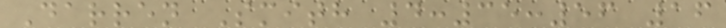Darren Smith 4:35:56 16
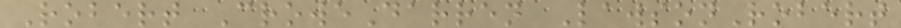Robert CroweDarren LawsonRobert
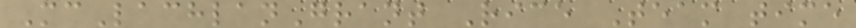McLachlanGrant Rice Team time
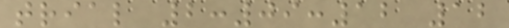trial 2:09:12 12
